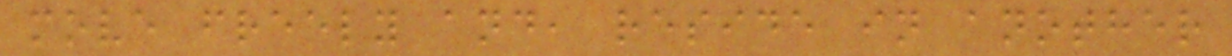move freely and, reside in another
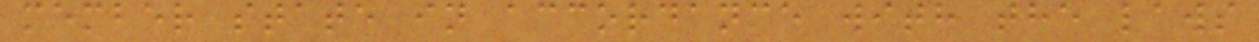member state in accordance with the laws
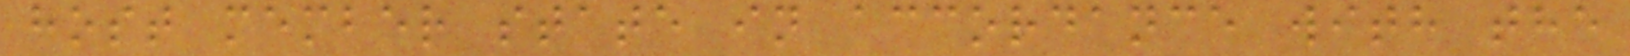host member state in accordance with the
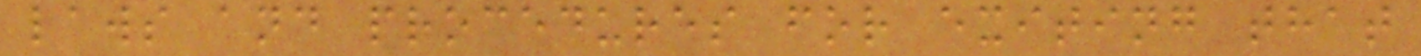laws and procedures for exiting that
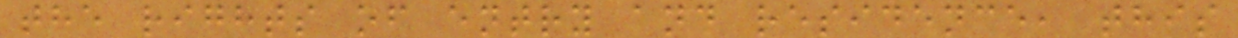the rights of entry and residence, this
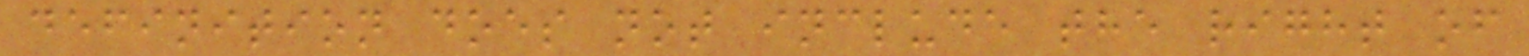definition does not include the right of
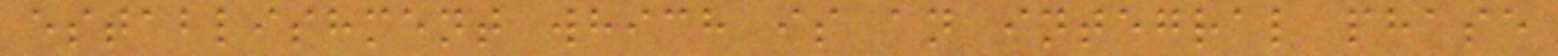establishment which is an integral phase
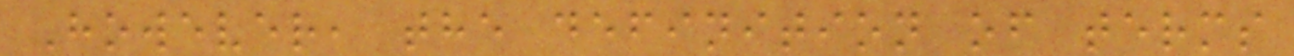However, the definition of terms
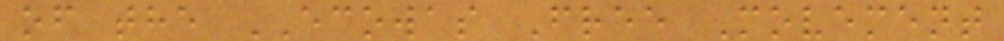of the ECOWAS Free Movement
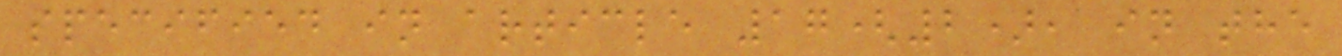specified in article 17(2), in the
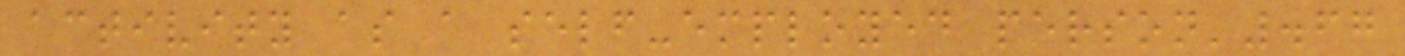activity as a self-employed person'.67
